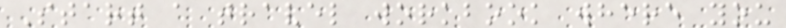Start a travel workbook where you
